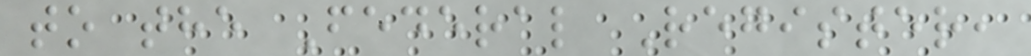to the Federal Register,
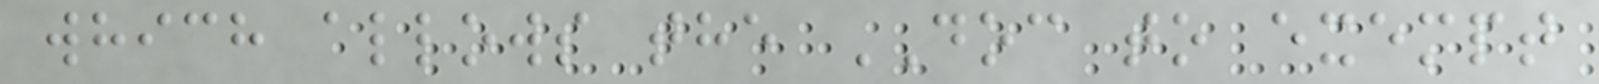which allows the DOC to exempt
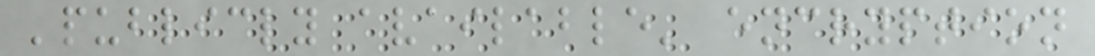'publicly available' encryption
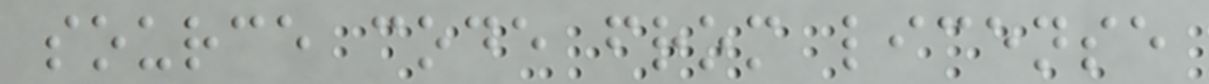source code from license
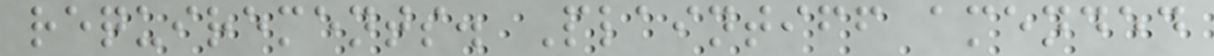requirements. Plaintiff amended
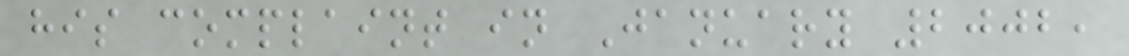his complaint in January 2002,
